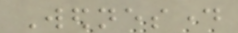Wednesday
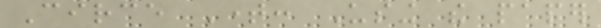Circe Time: Using the paper
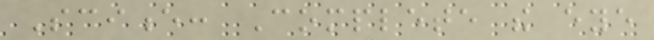Science: Complete the eye
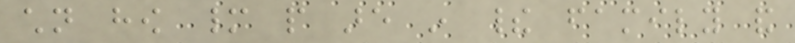children how many people are in their family and
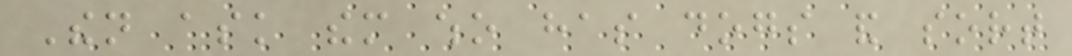Then ask them who has dogs and sort
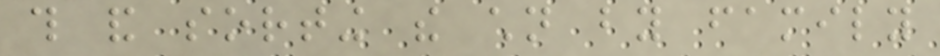this and sorting the children by family
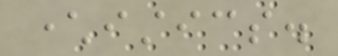characteristics.
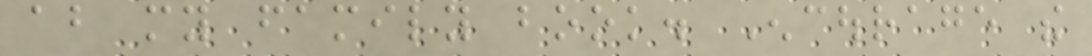about my family book. Encourage the
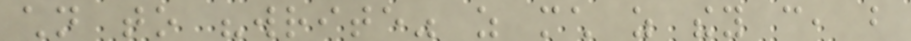children to "write" as much as they can, but
